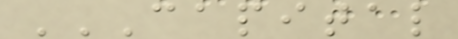CAPITAL
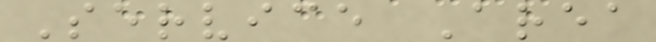Service Area
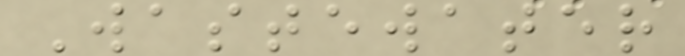Wastewater
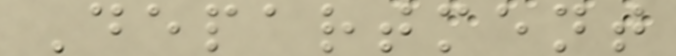Department
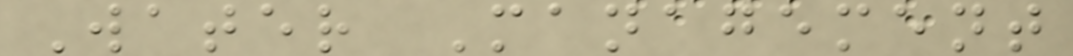Water Management
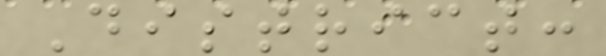District:
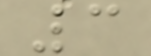3
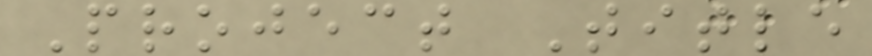Project Title
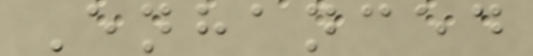Enhanced
